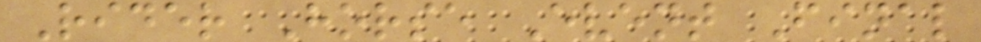Rider Horse Event Final
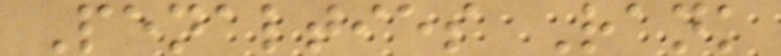Penalties Rank
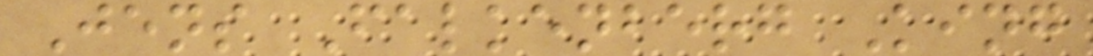Jens Falkenberg King
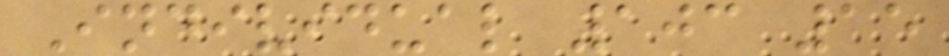Individual 103 15
